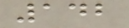142
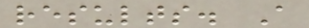results. A
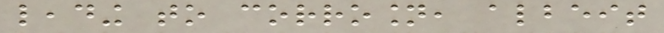leading to corrosion, albeit
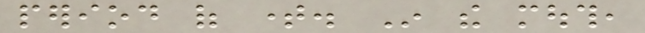period of time. In the mouth,
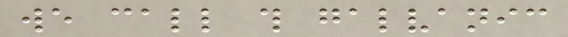we call this galvanic
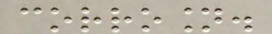corrosion.
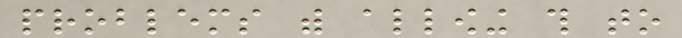problems with allowing this to
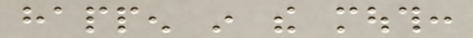happen in the mouth:
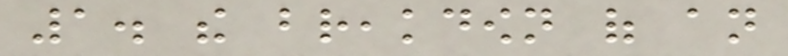1. the breakdown of an
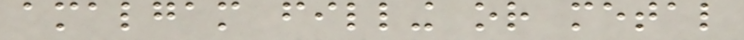amalgam filling or metal
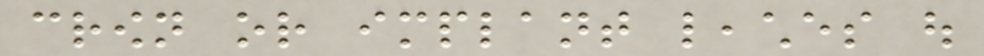crown or implant leaches out
